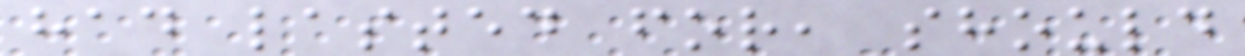had lasted for, should
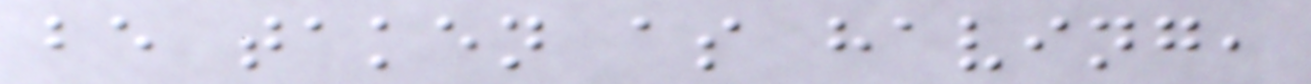be taken as having,
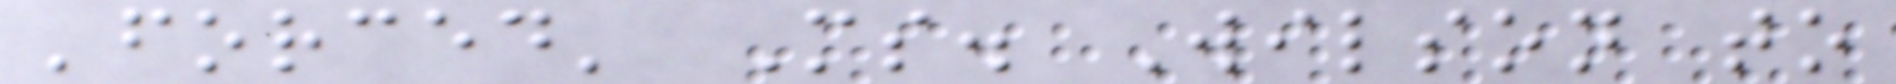'forced' Ms. Wilson to
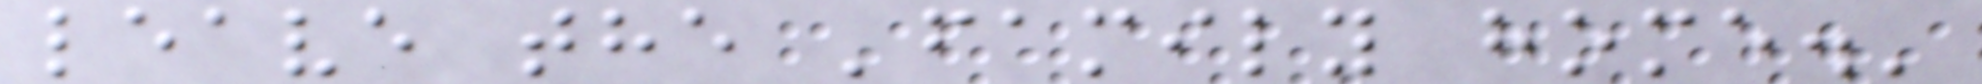leave the 'family home.'
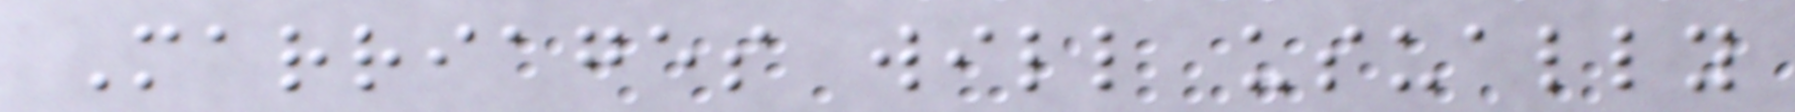Marriages will usually
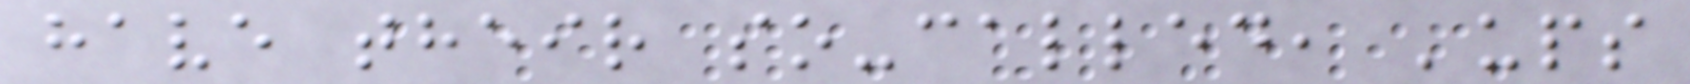have their so-called, 'ups
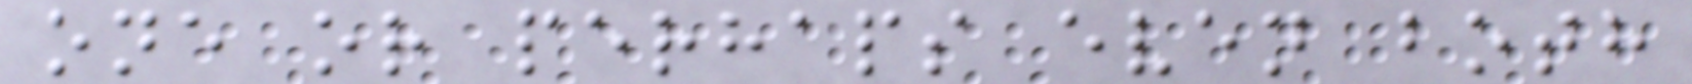one or perhaps even both
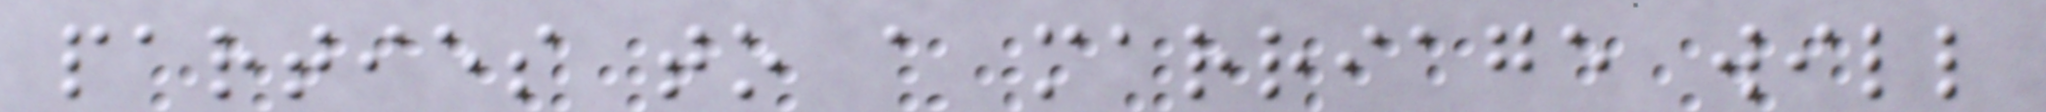parties to a marriage will
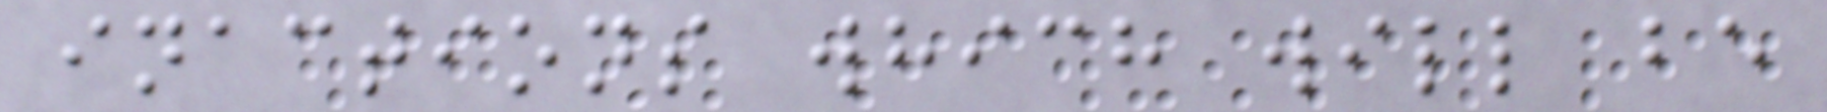inactions which will be
